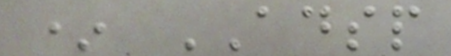* ADSP
